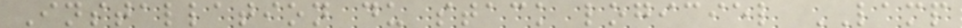Installation du stack logiciel LAMP
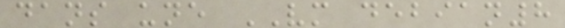dans une VM debian8
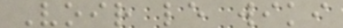Voir le wiki
